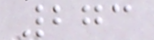273
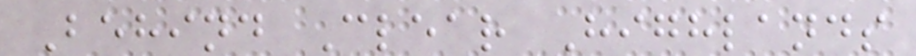Behind Clear Highlands
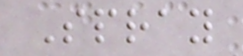Spray
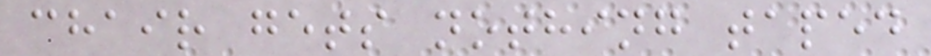chair gets nothing taped
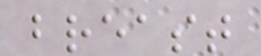breast
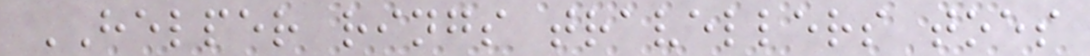HELPER rings travellers toes
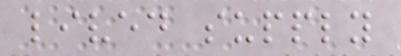lived supply
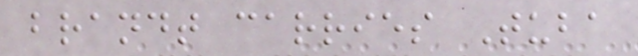brandt carries Tuba
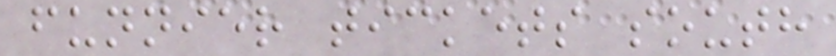funnier tickets south
